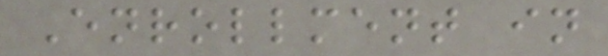Enrollment in
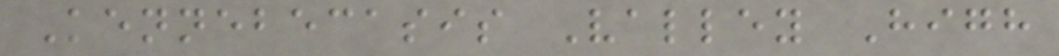Kennebecasis Valley High
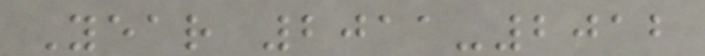Year 2011-2012
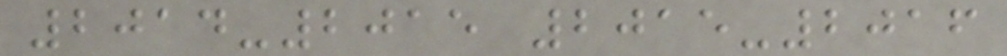2014-2015 2015-2016
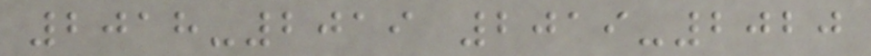2018-2019 2019-2020
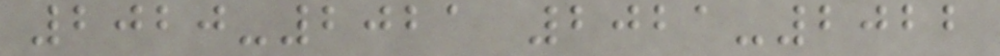2020-2021 2021-2022
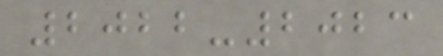2022-2023
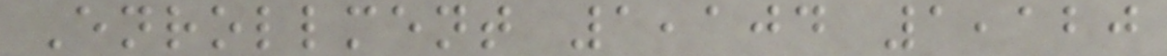Enrollment 1,104 1,120
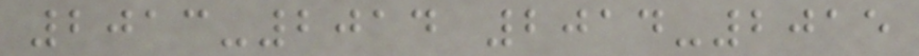2013-2014 2014-2015
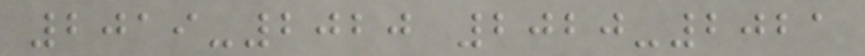2019-2020 2020-2021
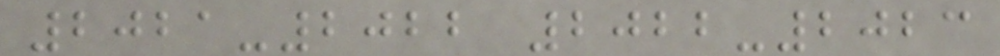2021-2022 2022-2023
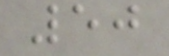50
